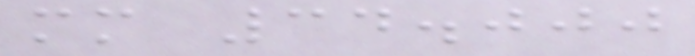mm 34.000
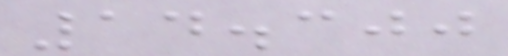14.300
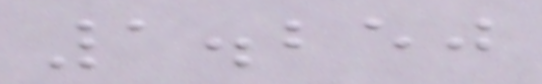1.250
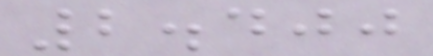2.400
